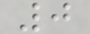0
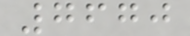7670
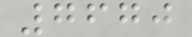7670
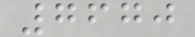7670
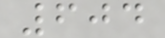604
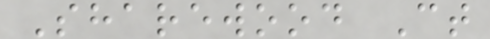Sharewood Ct
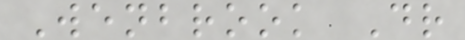Wenbrook Dr
